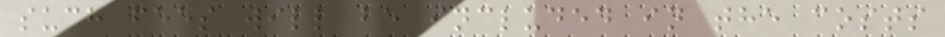such fees will be included in the costs
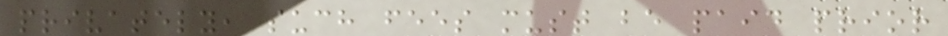privately, such fees must be paid prior
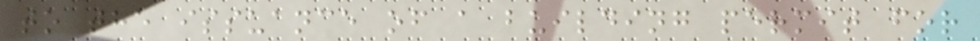to the issuance of a building permit for
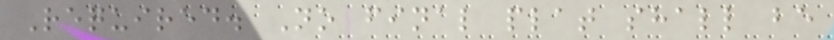Required. No final plat shall be
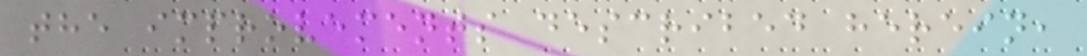the improvements described herein,
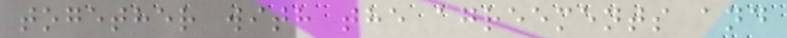together with the agreements and
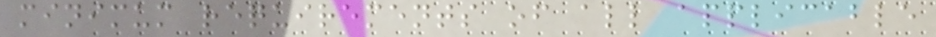minimum requirements of all applicable
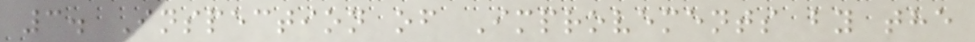3. Inspection of Improvements by the
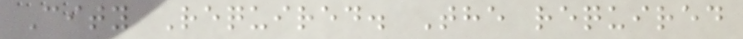City Required. The required
